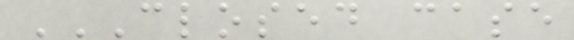CLOSED CASE
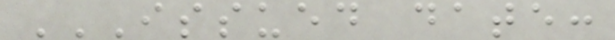ISSUED DATE:
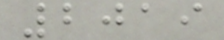2019
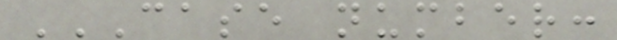CASE NUMBER:
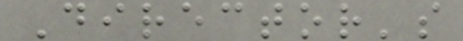Director's
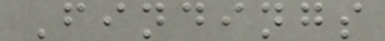Findings
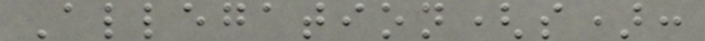Allegation(s):
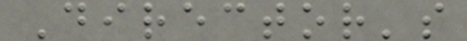Director's
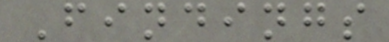Findings
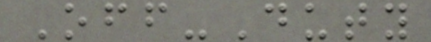Off-Duty
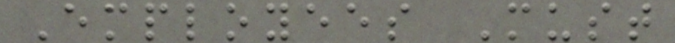Employees Must
